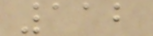112
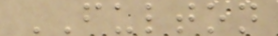FULTON
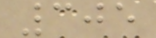305
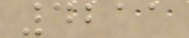4211
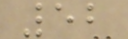52
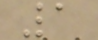1
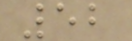52
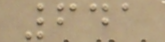641
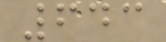643
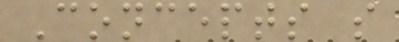Concepts s
